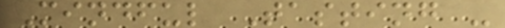Mindful Tasting -
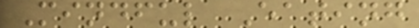Mindful Eating
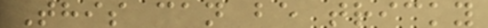This can be tricky
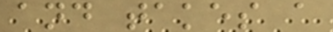and takes a
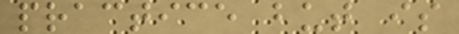practice but is
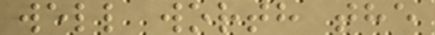well worth the
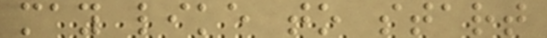may like to start
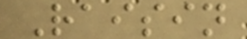Raisin
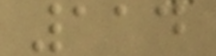114
